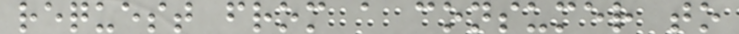request from a consumer to
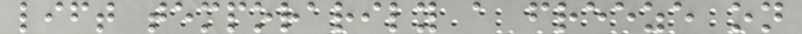lift temporarily a freeze on
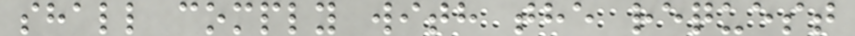shall comply with the request
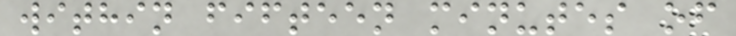within fifteen minutes of
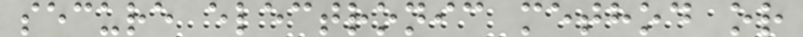secure electronic method or
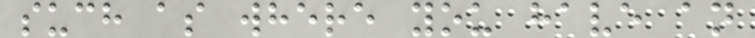such as where you have an
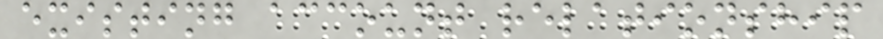existing account relationship
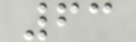63
